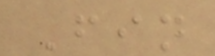Fin
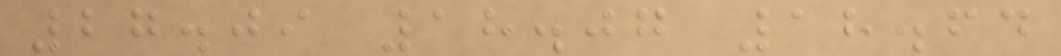27.09 18.07 18.64
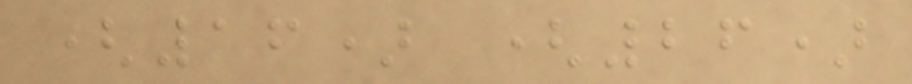(16) (26)
